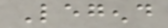Legend
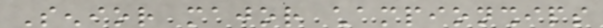Senior major championships
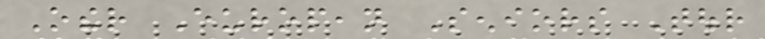Other European Seniors Tour
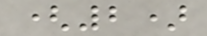(2)
